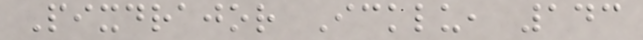Pixdrajor Icklu, 143
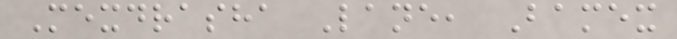Mexdrasha Lane, Bamex
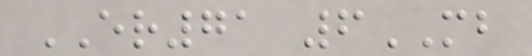ER71 6MB
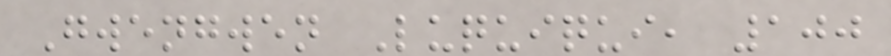Gwengwen Luquiqui, 100
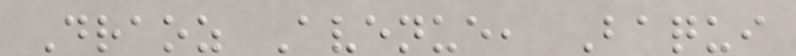Draoz Avenue, Baqui
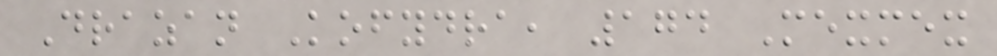Drazan Kofydra, 174 Mexmex
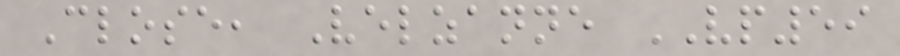Close, Velzanne VP59
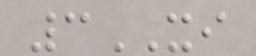3XI
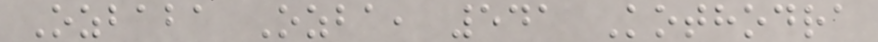Ozbaba Ozba, 541 Kothodra
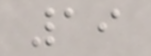19
